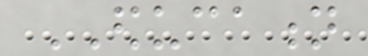EDUCATION
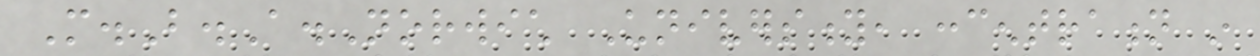M.B.A.Norwich University, concentration in
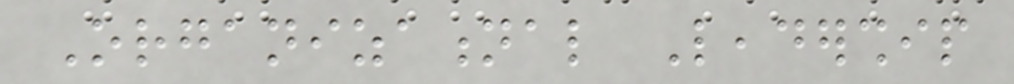Organizational Leadership
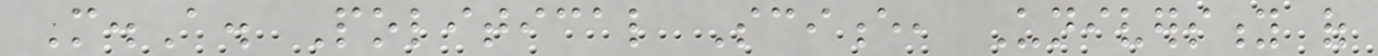M.A. Political Science, University of
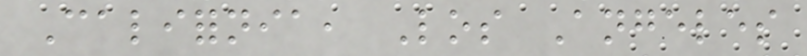California, Los Angeles
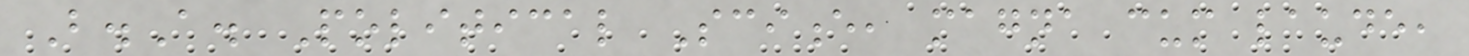B.A. Political Science, magna cum laude,
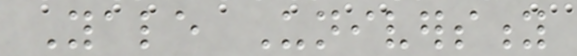Yale University
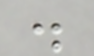.
